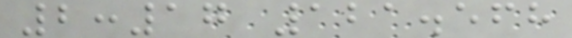2:17 121.568
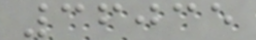36035
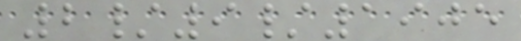2/9/1905
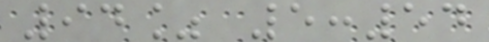94% 5:54
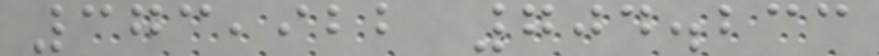373,922 704.233
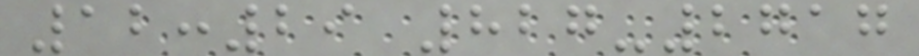12:29 827-2717
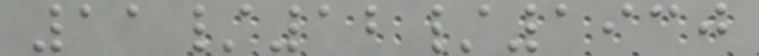11/12/1930
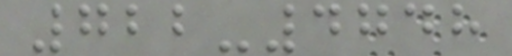722-4748
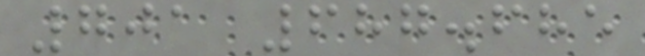701 687.685
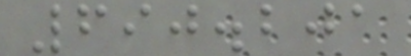690.201
